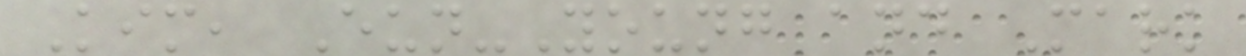Kim, Eun-Young and Mark
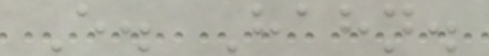E. Hahn.
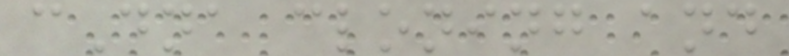cDna cloning and
